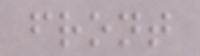front
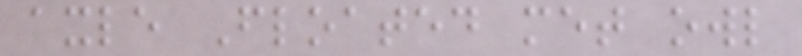axle Floated met owl
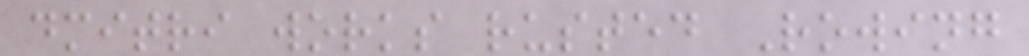dmitri works rusted Rowing
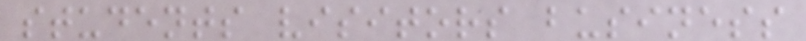students visitors business
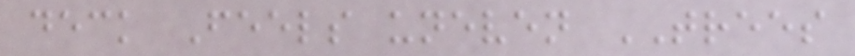deck Feels uneven TREES
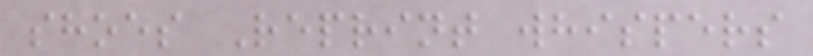shoes Reprint whispers
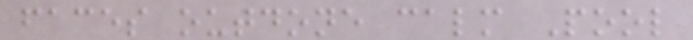faces outdone calm Pool
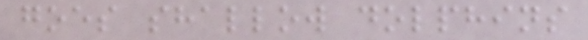goes shallow dolphins
